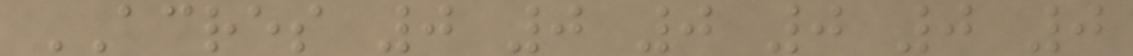ACRES 0 0 0 0 0 0
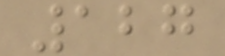127
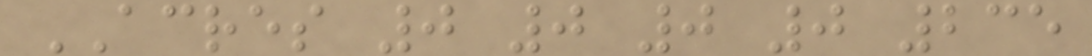ACRES 0 0 0 0 235
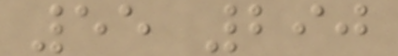55 290
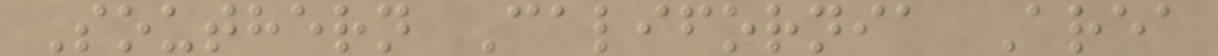Southern California Area
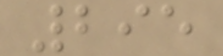295
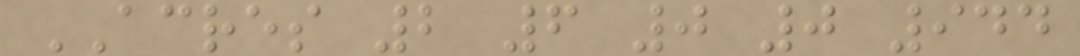ACRES 2 6 0 0 944
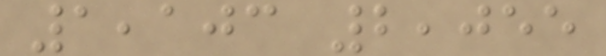1,103 2,055
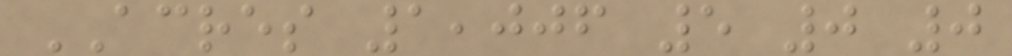ACRES 1,006 5 0 0
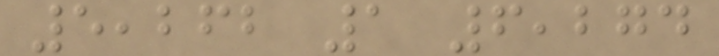5,262 1 6,274
